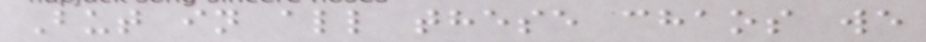But in all these chaos we
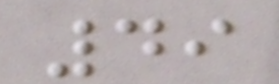49
